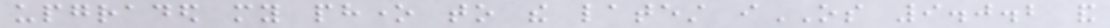upgraded my phone to the latest iOS 9.0.2 and
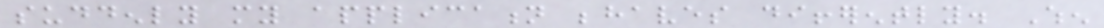suddenly my application behaves differently. When
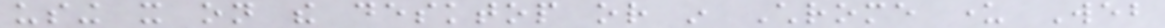using it on the desktop or in Chrome under Web
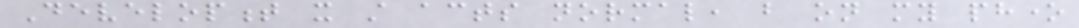Development it still acts normal, but on my phone
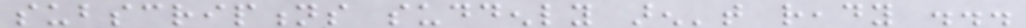subscriptions suddenly aren't ready ...
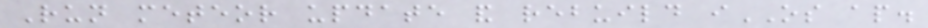Run meteor update and rebuild iOS ap.
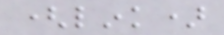(link)
